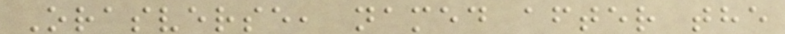Orasverse, named after the
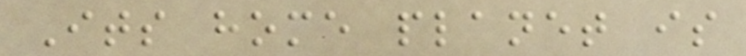Its home planet is
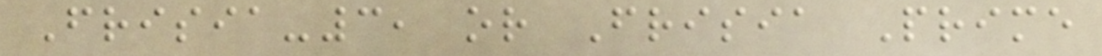Frisia-3, or Frisia Prime
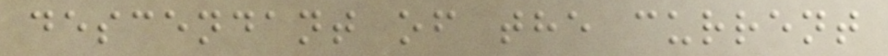descendant of the current
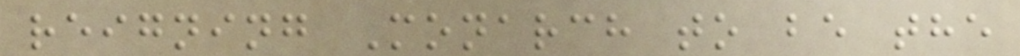reigning Monarch to be the
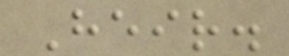Heir.
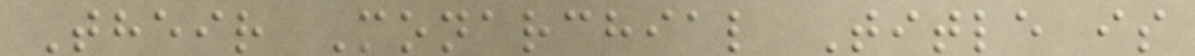Their Monarchial Title is
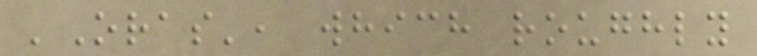'Oras', which roughly
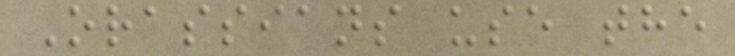Orassians use the
